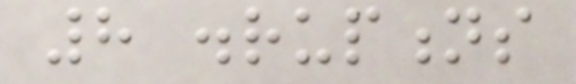8 disruptions
